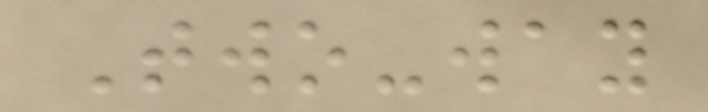Two-way
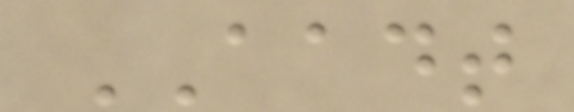AADT
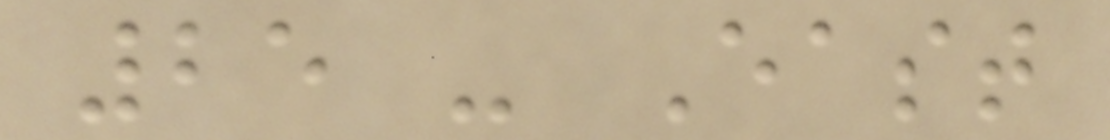25 - East
